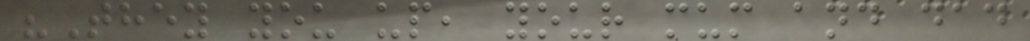"They you up, your mum and dad
